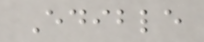Edible
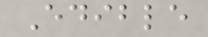Edible
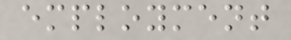employment
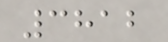3812
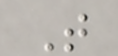T
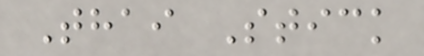Thai Stick
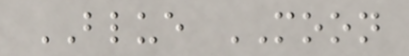BLUE MOON
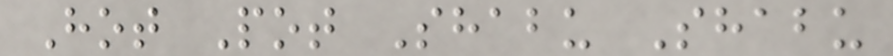Hot Pot Shabu Shabu
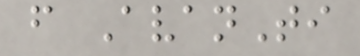f AvanTi
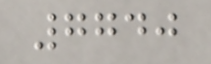7740
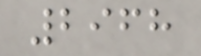2968
